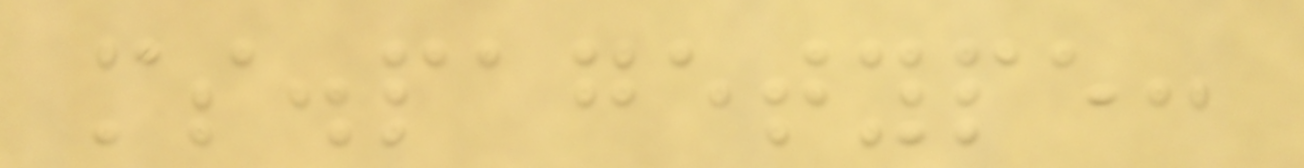ms.pagetype:
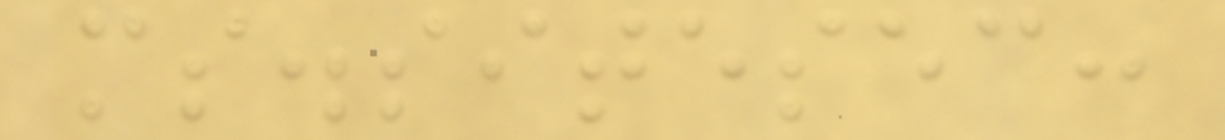ms.sitesec:
